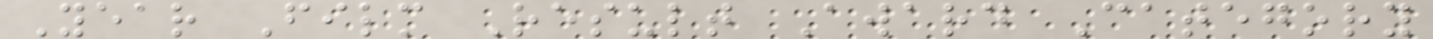Year Film Result Award Category
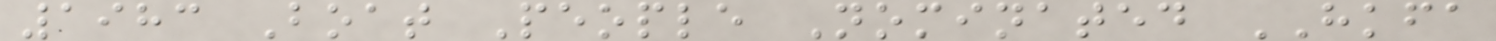1983 Boat People Nominated HKFA
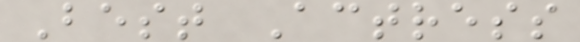Best Actress
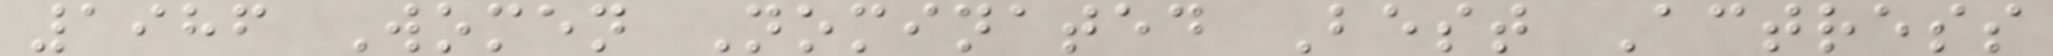1986 Women Nominated Best Actress
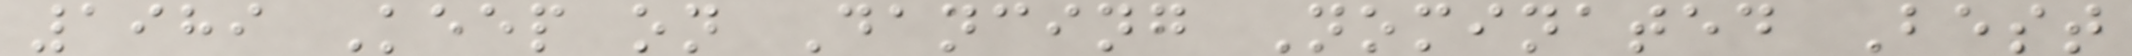1989 Keep on Dancing Nominated Best
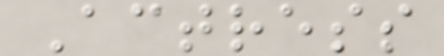Actress
